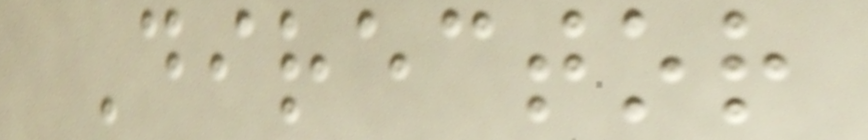Director
